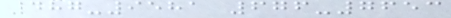487-9581 676-7653
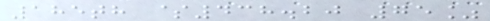185th $438.20 75%
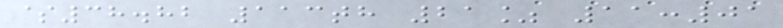$38.82 113th 21% 11:01
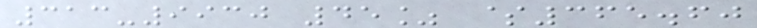313-9930 45% $365.60
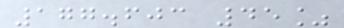177.603 45%
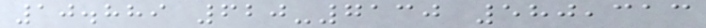10.889 620-7130 580,313
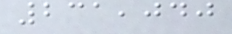231,040
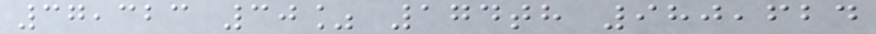37,323 30% 174th 980,624
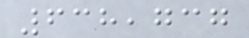638,737
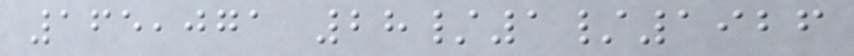165,071 28/1/1926
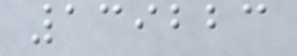139223
